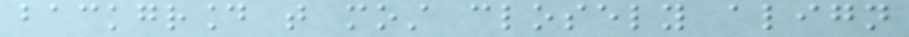background that most closely align
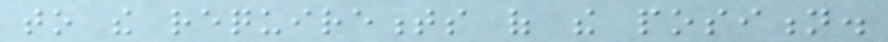to the requirements of the position.
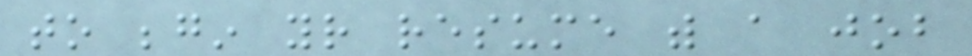to begin your resume with a job
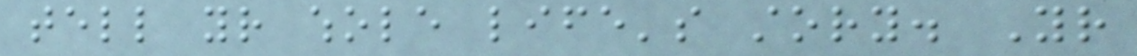tell your whole life's story. Your
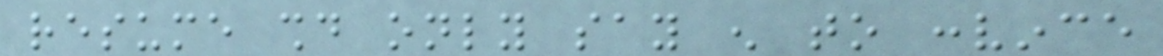resume should only say enough to convince
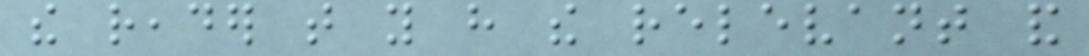the reader that you have the relevant and
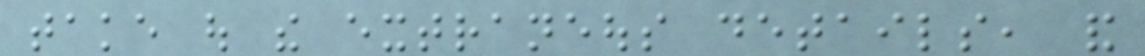take out the extraneous details, and
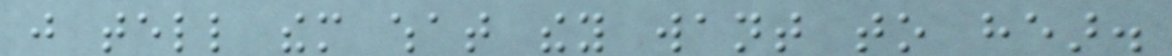just tell them what they want to hear.
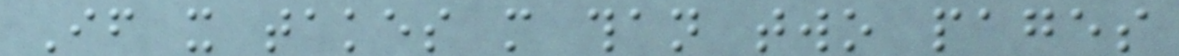If it takes more than two pages
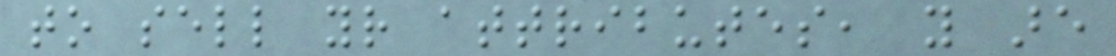to sell your attributes, you are
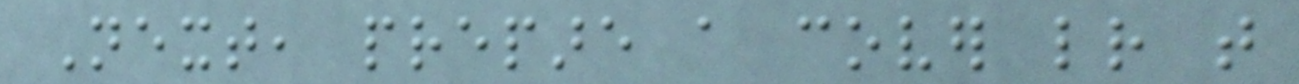Next, prepare a cover letter that
